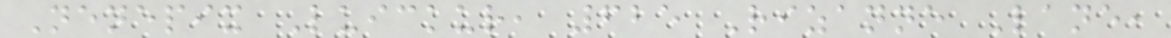Nenepix Luickur, 625 Rizanne Lane,
